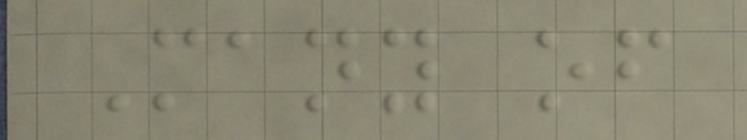Many of
